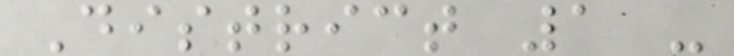District 1 -
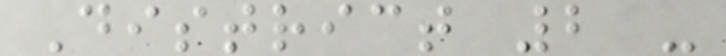District 2 -
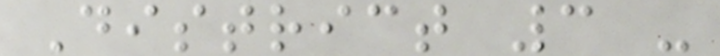District 3 -
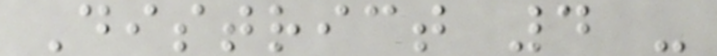District 4 -
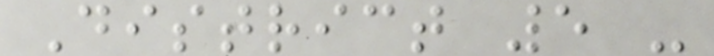District 5 -
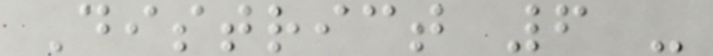District 6 -
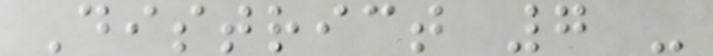District 7 -
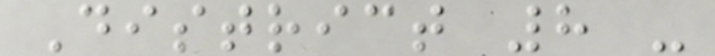District 8 -
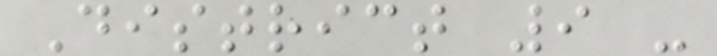District 9 -
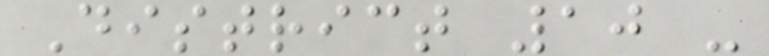District 10 -
